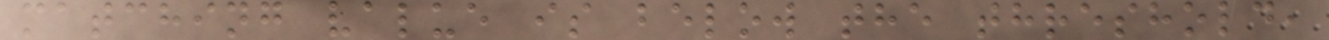matching value is below the threshold,
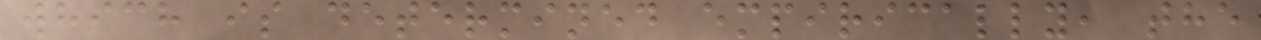which is determined empirically, the
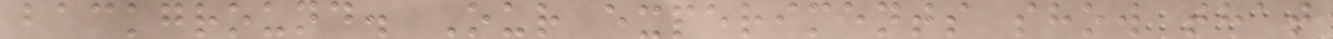background. Our experiments show that
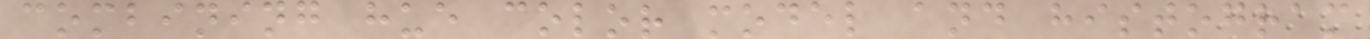combining hue color model and histogram
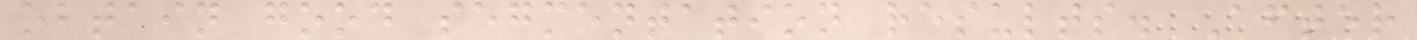obtain good segmentation results. After
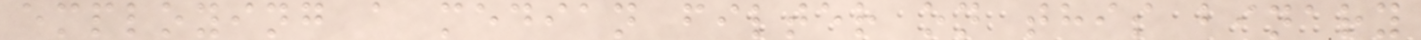employing a median filter on this binary
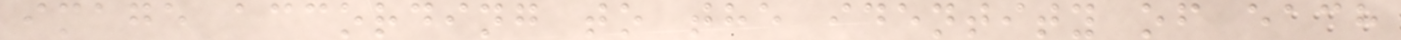image according to the identity of each
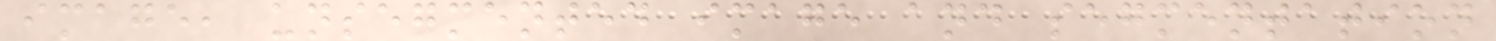image, unsegmented image and segmentation
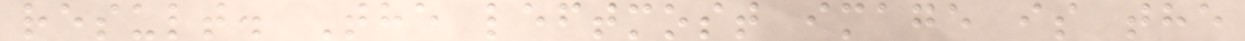result. The leftmost image is the
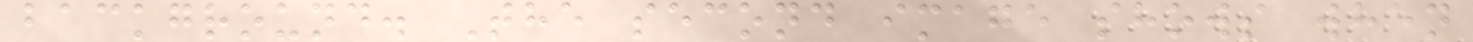background. The second image shows when
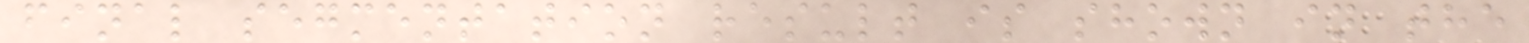final segmentation result is shown in the
